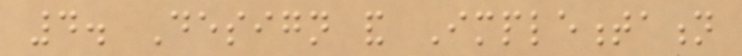4. Design and Implementation
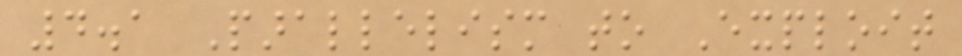4.1 Parallelism to Exploit
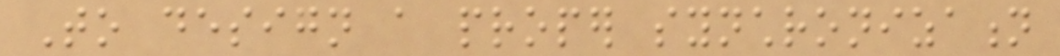To design a proper synchronization
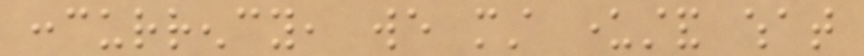concurrency, we must understand what
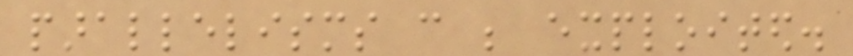parallelisms can be exploited.
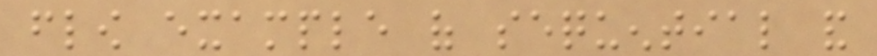flow example of sequential and
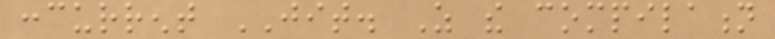concurrent JIT. As the compilation
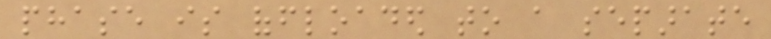phase is offloaded to a separate
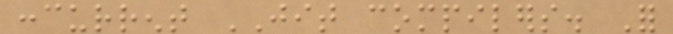concurrent JIT compilers. For
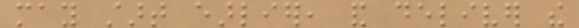may start earlier, and deliver the
